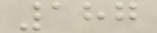187
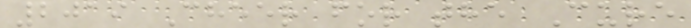2019 Cheer for the Cure
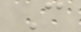C
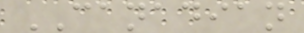CANADIAN
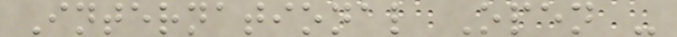International Open -
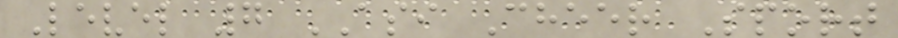Level 7 ASI Cheer Sport
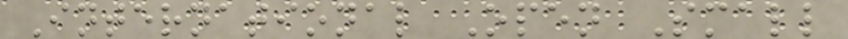International Open Small
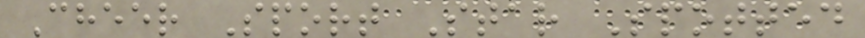Cheer Sport Star Spotted
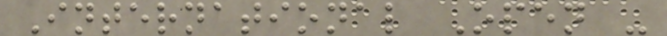International Open -
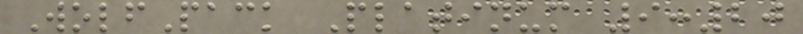WolfPack Platinum 9:20
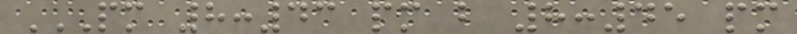PM 8:43 PM B 8:45 PM
